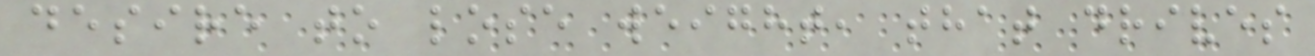desire to lose weight, that drives
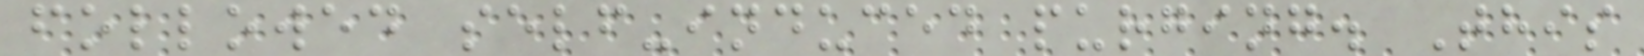followed self-induced purging. This
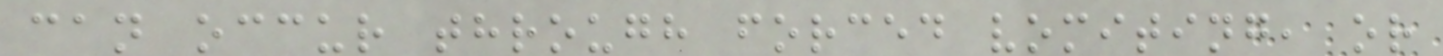can occur through forced vomiting, or
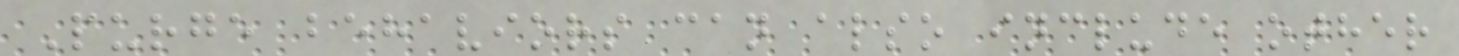Purge behaviors can also include other
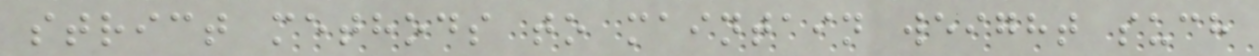strict methods to maintain weight such
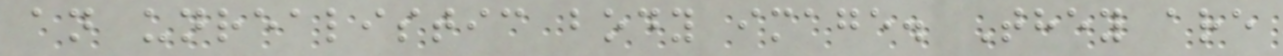an unrealistic body image. They are
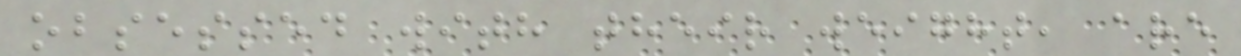obsessed with their weight, are
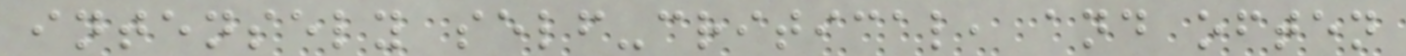intensely self-critical, and often
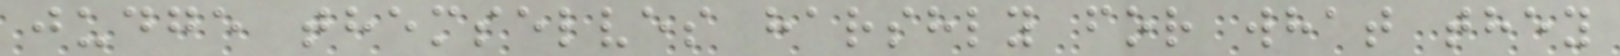judge themselves harshly for what they
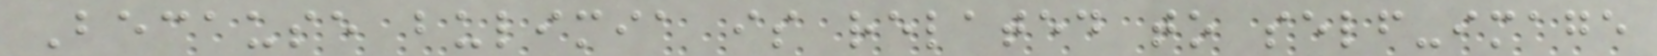Because bulimia is related to self-image
